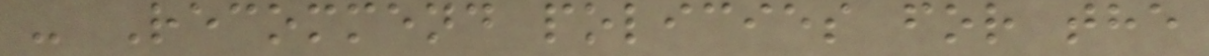- Recommend policies for the
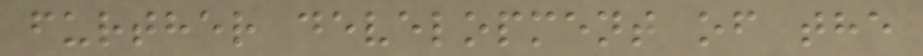further development of the
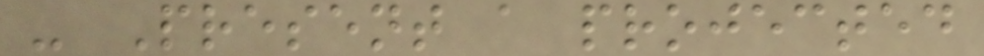- Present a projected
